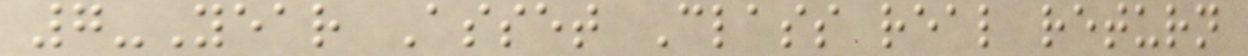7-Year Asset Class real return
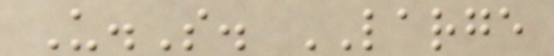U.S. LARGE
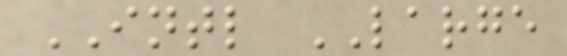INTL LARGE
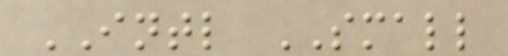INTL SMALL
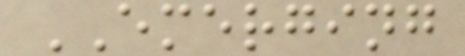EMERGING
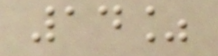14%
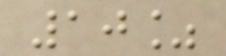10%
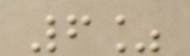6%
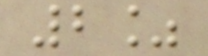2%
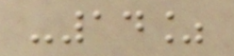-14%
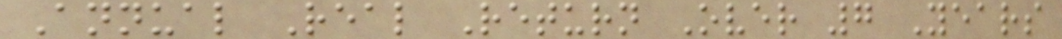Annual Real Return Over 7 Years
